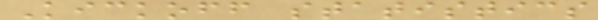Kickoff statistics
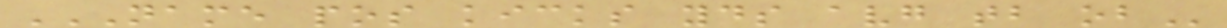NAME POS KICKS YDS AVG TB OB
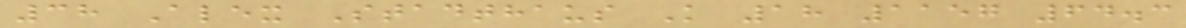38 Alex Stadthaus K 18 1157 64.3
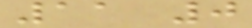11 0
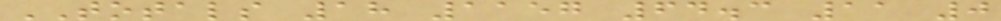TOTALS 18 1157 64.3 11 0
